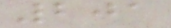201
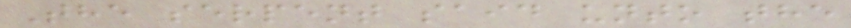The serpent said unto the
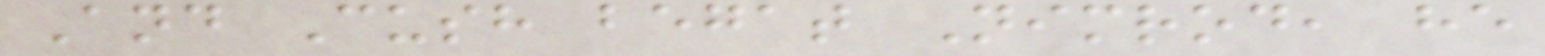And Cush begat Nimrod, he
